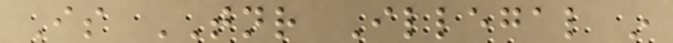Is TNR Illegal in
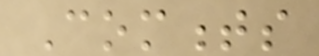Comments
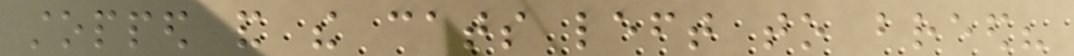stopped and the cats left to breed?
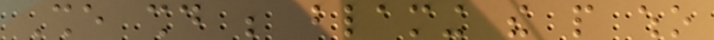She should be blaming the people who
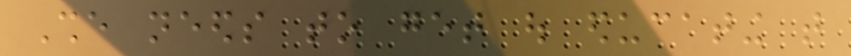She needs to get out educating that
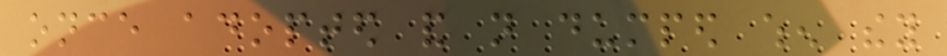once adopted and not dumped when they
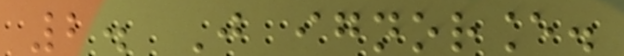2. Just ignorance.
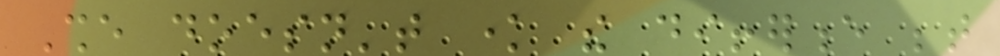She doesn't know the difference between
